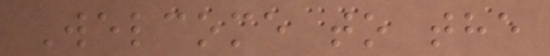Welcome to the
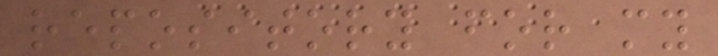repository for my
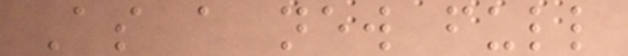As a new full
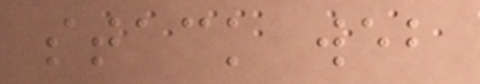stack web
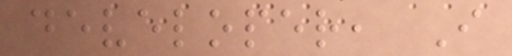developer, I
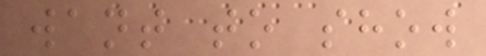want to show
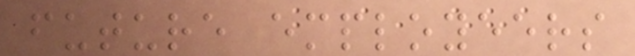future employeers
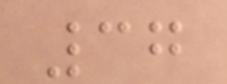37
